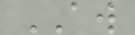AW
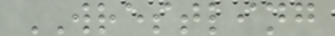WRESTLING
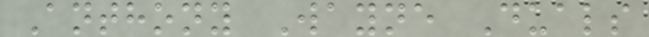Anthony Wayne Duals
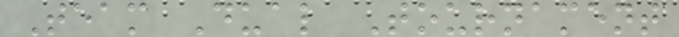Team Dual Tournament
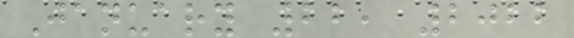January 22, 2022
